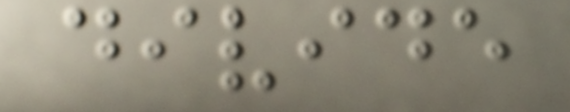divide
